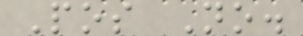Pos No.
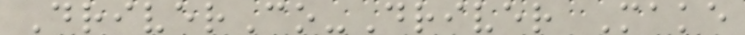DriverCo-Driver Make
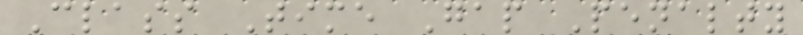Class Time Gap Penalty
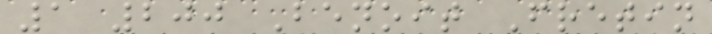1 200 Benoit Fretin
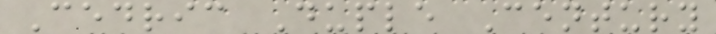Cedric Duple Century
